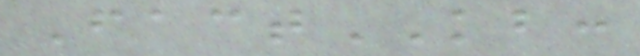FactKB:
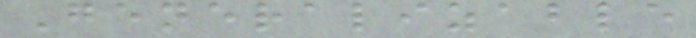Generalizable
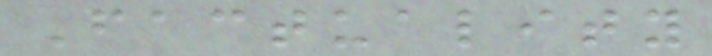Factuality
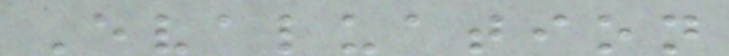Evaluation
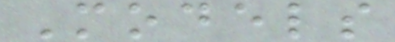Models
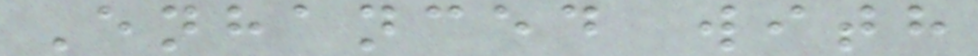Enhanced with
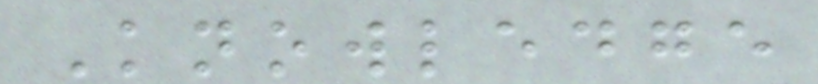Knowledge
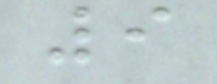9
